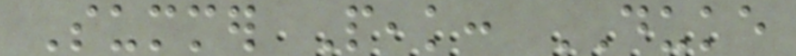Summer Peak: DUKE
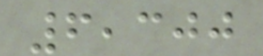6,300
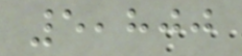5,800
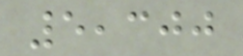5,300
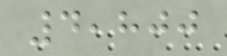4,800
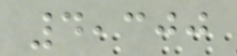4,300
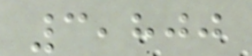3,800
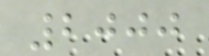2000
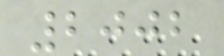2002
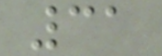31
